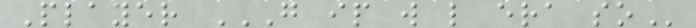Player G IP W L ERA SO
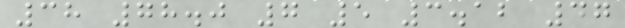38 78.0 7 5 3.12 47
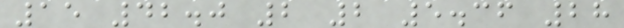15 42.0 2 2 5.36 28
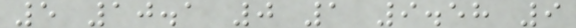5 10.1 0 1 9.58 9
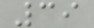39
